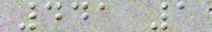441 1
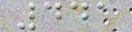441
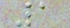1
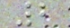2
